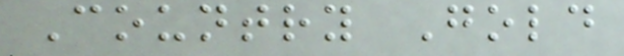Country Gold
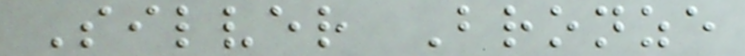Silver Bronze
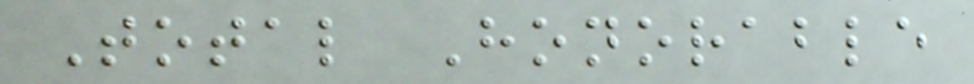Total Honorable
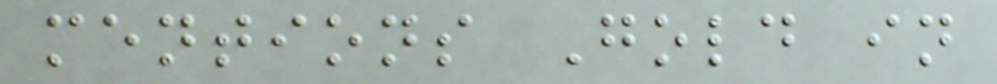mentions Gold in
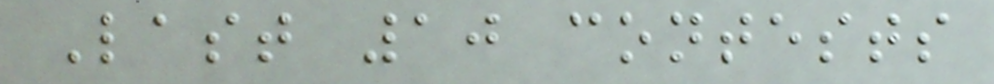Last 10 contests
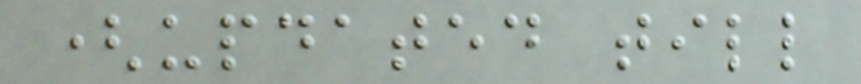(updated till
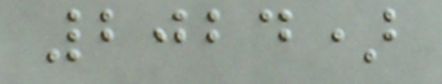2024)
